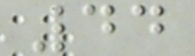44
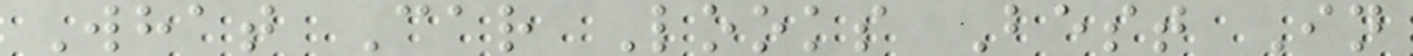What Car Looks Best In
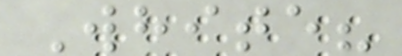White?
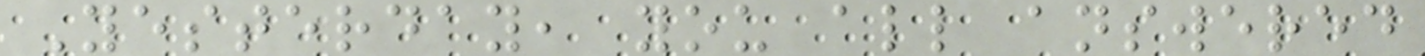Yesterday, you all answered
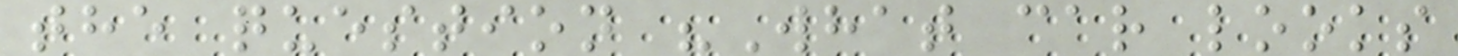the question "What car looks
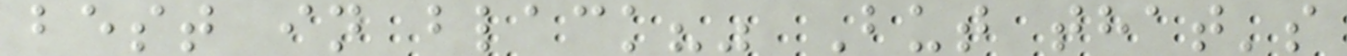best in black?" But that's
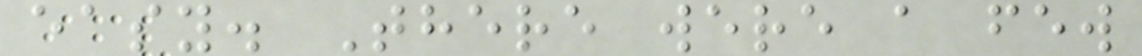easy. There were a few
